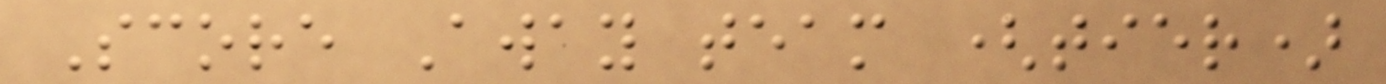Score Away team (tier)
